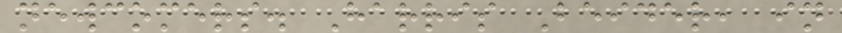newcomers. Harris Beider, in
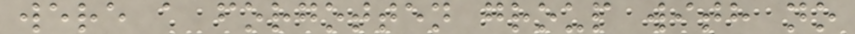were a forgotten group with no
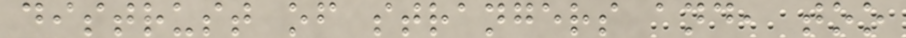distrust of strangers and, too
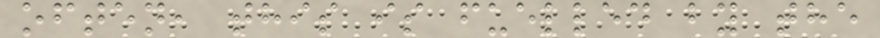often, this is fuelled by the
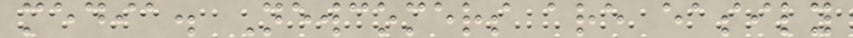media. Newcomers are easily
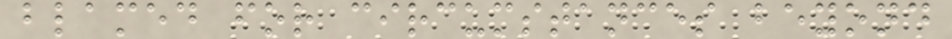blamed for circumstances beyond
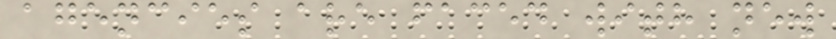agencies are faced with new
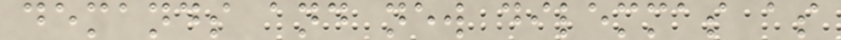demands and new dilemmas as
